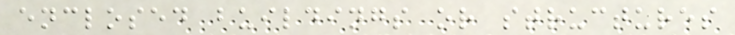enclosed buildings or structures
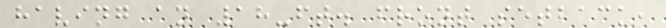having an 18-ft. front setback,
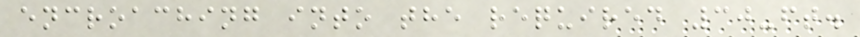encroaching into the required 30-ft.
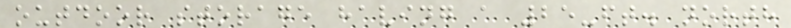outdoor storage having a 25-ft. north
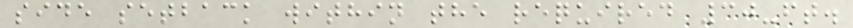side setback within the required 30-ft.
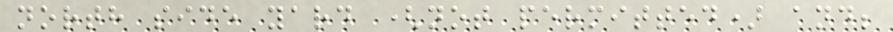north side yard (not permitted) and;
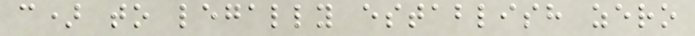c) to legally establish zero
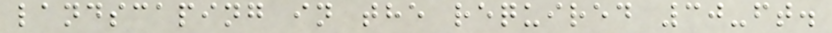landscaping in the required 30-ft.
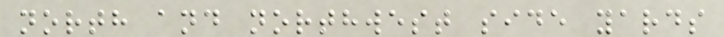north and northwest side yards
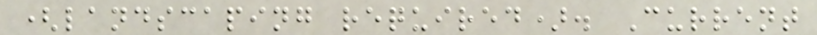(landscaping required). Current
